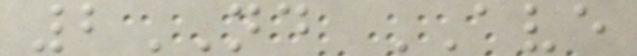2ND AVE
